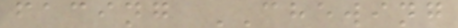facing CHEWING
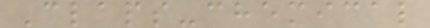Claps-chemical
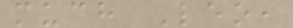much Leo,
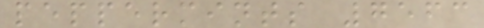peppermints 7563
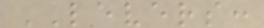LEVERS:
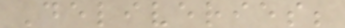Deliveries;
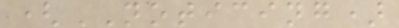(NOTICING)
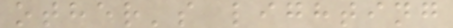other's lighting
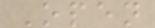Open
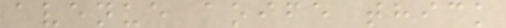avenue aoife thick
